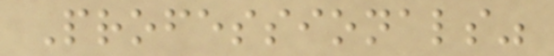Professionals"
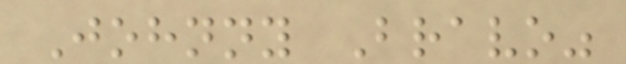Johnny Bravo"
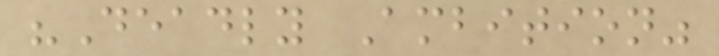"Deadly Ambition"
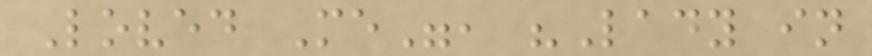Loved Me", "Lady in
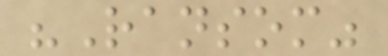"Ransom"
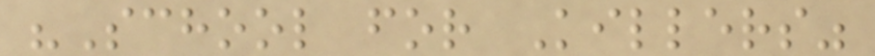"School for Killers"
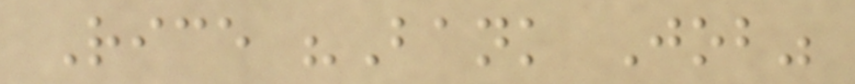Rice "Bank Job"
